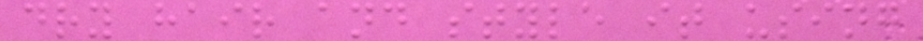dry hair and style it using
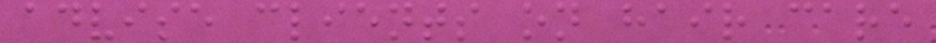advise clients on hair care
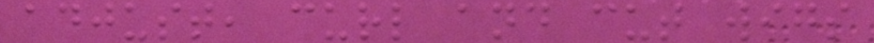adjust, curl and cut wigs
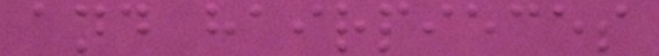and hairpieces
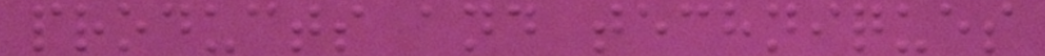products and techniques
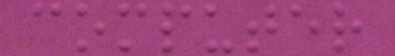computer
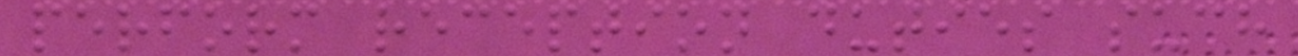perform reception duties such
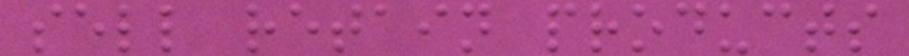sell retain products
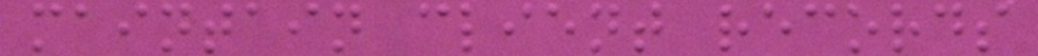maintain client records
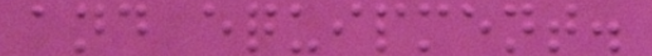and equipment.
